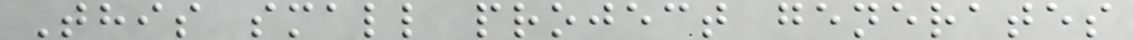This small project generates
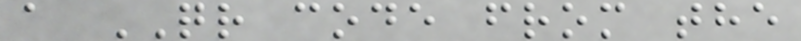a QR code from the
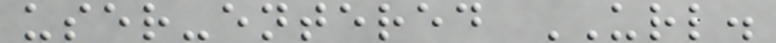user-entered URL.
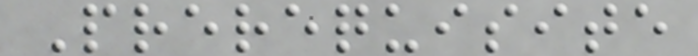Prerequisite
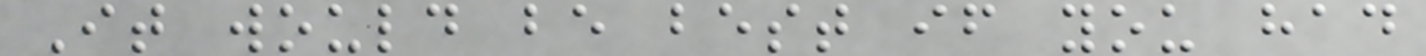It would be best if you had
